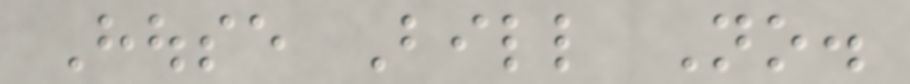House Bill No.
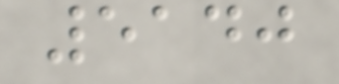5140
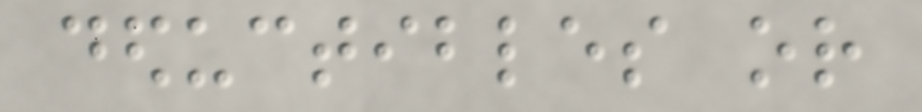deductibles or
